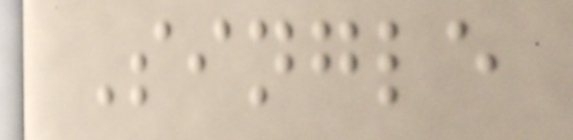Single
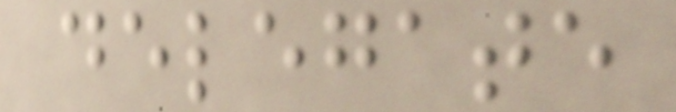delegate
